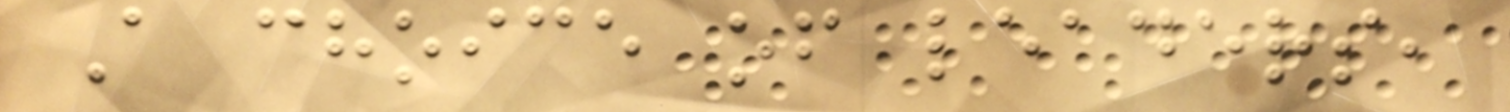A choice of leaders,
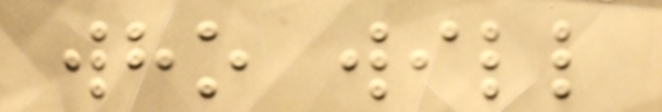who will
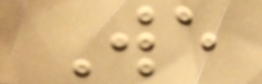We
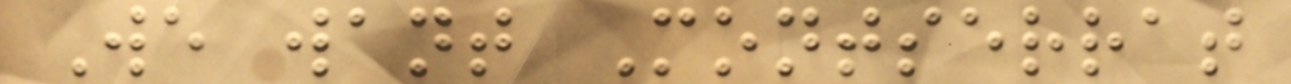We want Montserrat
